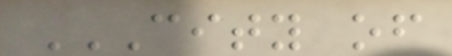CITY OF
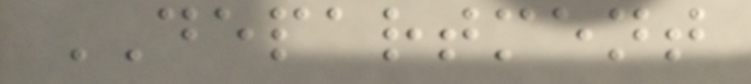DEPARTMENT
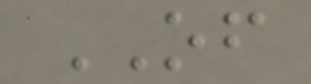OF
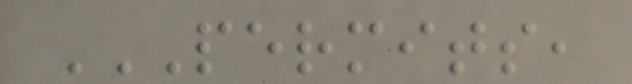PERMITS,
